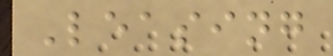Leasing
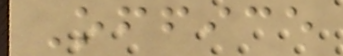Office
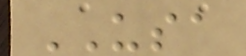USA
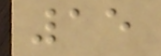15
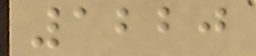1220
